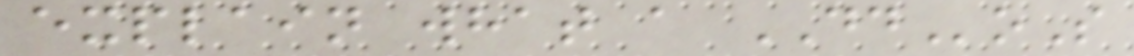explain what a DDoS
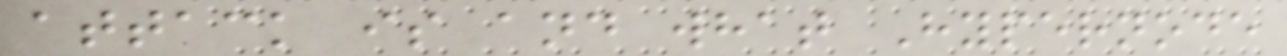attack is and what Hypernode
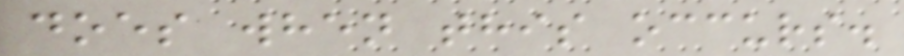does when this occurs.
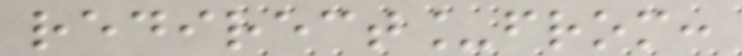redirect_from:
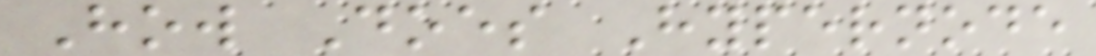How Does Hypernode
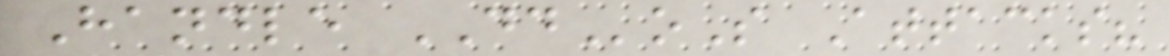Handle DDoS Attacks?
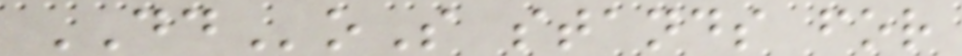DDoS stands for
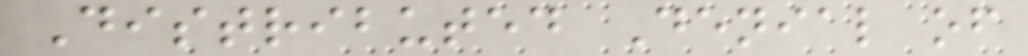Distributed Denial of
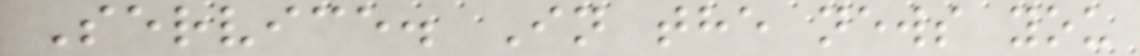Service. In the news you
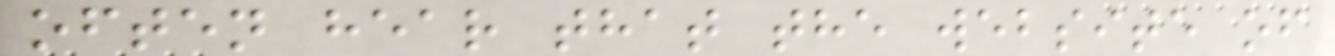often hear that the website of
